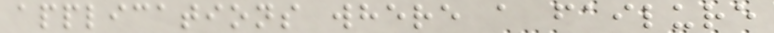applications where a failure
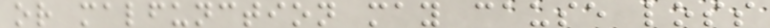or malfunction may cause loss
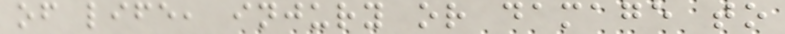of life, injury or damage to
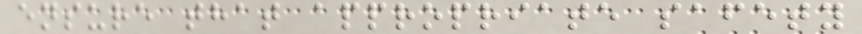ensure that appropriate safety
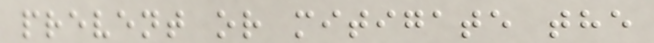prevent or mitigate the
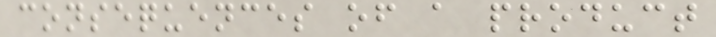consequences of a product
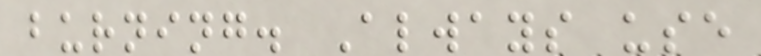burning. Always use
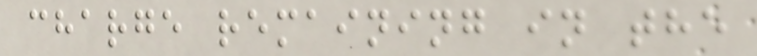charge remaining in the
